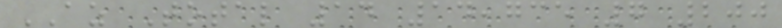AZ Total 14 14,735 7 200
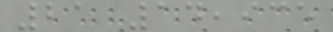21 14,935
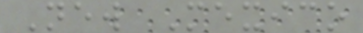New Mexico
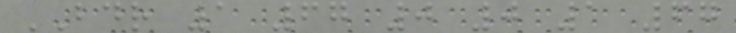BDR 1 67 0 0 1 67
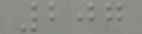207
